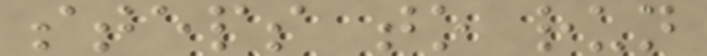steps to run
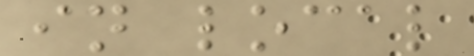in local
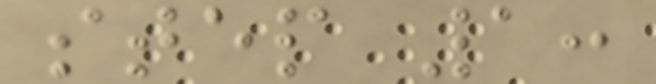step 1:
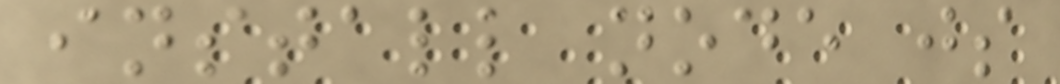install node js
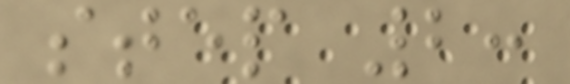step 2:
